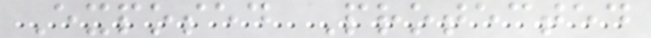Exposed Protected
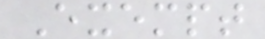Exempt
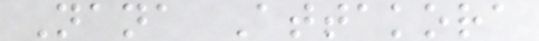Nana Attakora
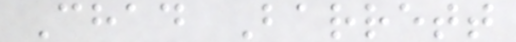Chad Barrett
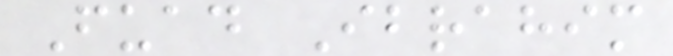Fuad Ibrahim
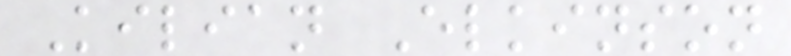Kilian Elkinson
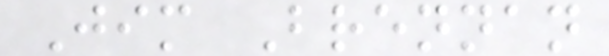Jim Brennan
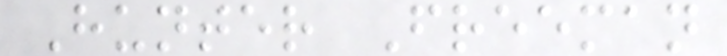Hunter Freeman
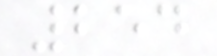254
